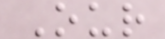Our
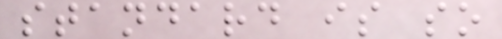standard is so
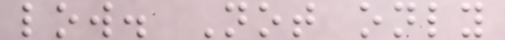low. Not only
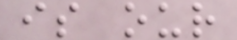is our
